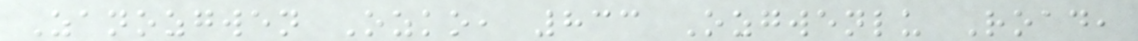Zanozgwen Ozko, 833 Ozgwenlu Road,
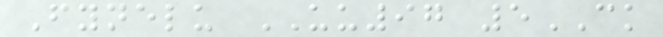Fynelu UU97 5CK
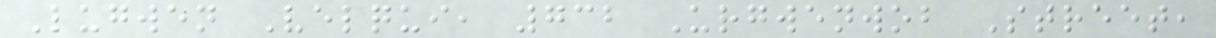Lugwen Velqui, 732 Urgwenwob Street,
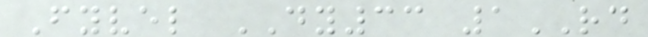Fyvel DY33 1RD
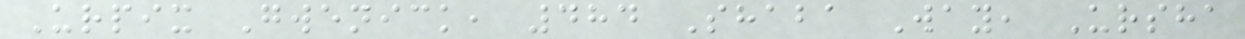Urpix Gwenick, 484 Shaba Way, Ursha
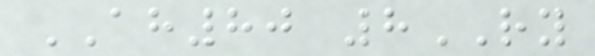AH80 8RY
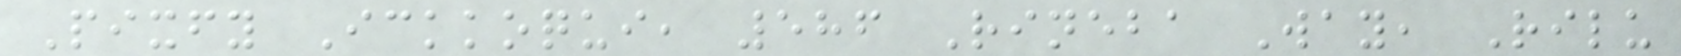Pixfy Ickkoqui, 586 Rineba Way, Rilu
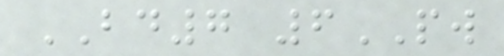BD7 6PW
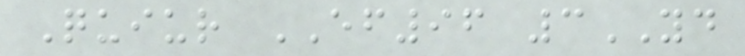Quiur EF96 3YD
